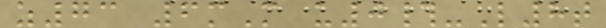z73 6mM u0#-L8t
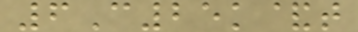6C25k&t
